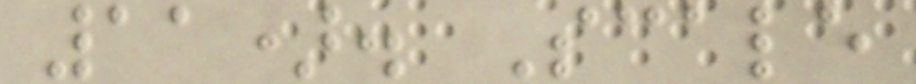11). Scale
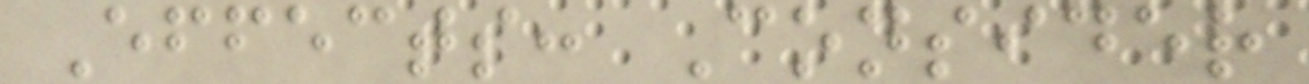Effects: Consider
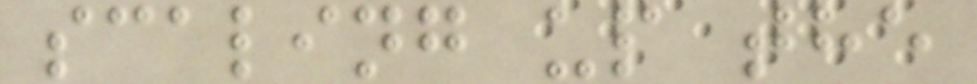scaling up the
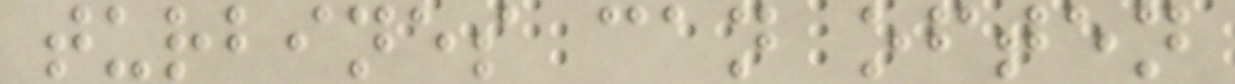turbines can often
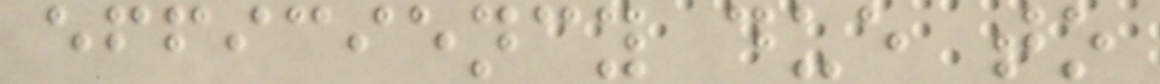efficiency due to
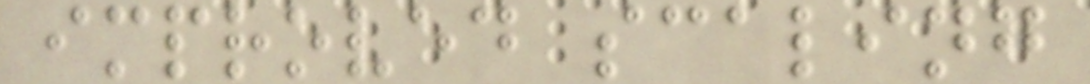improved scaling
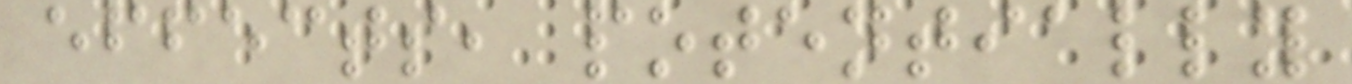effects, potentially
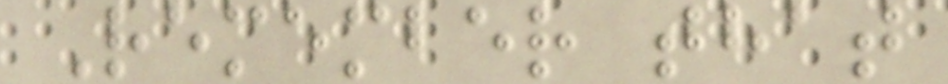Remember that
